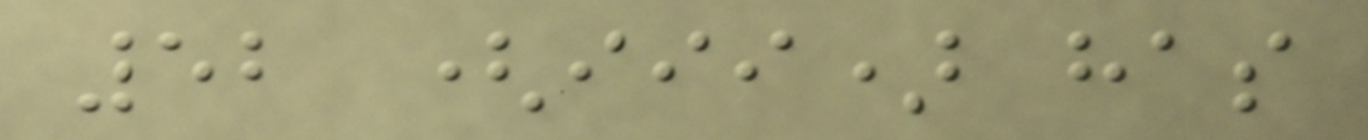52 (iii) has
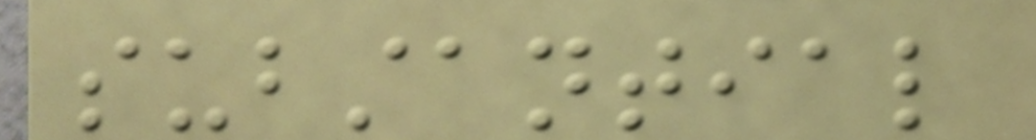substantial
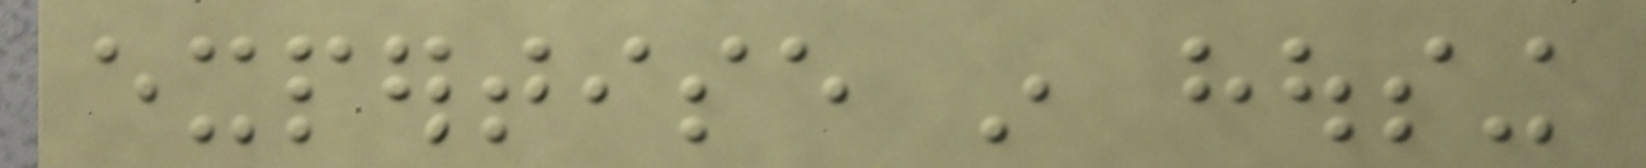expertise in housing
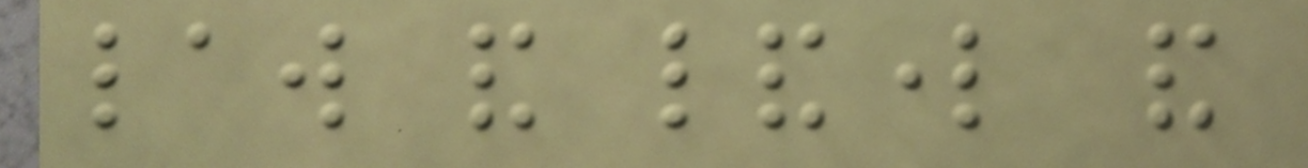law and landlord and
